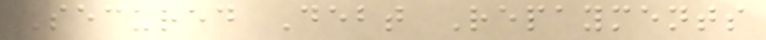Secured Debt Repayments
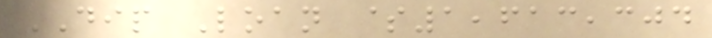DIP Loan $1,613,304
